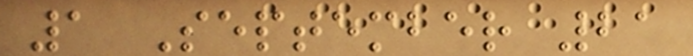1 September 21
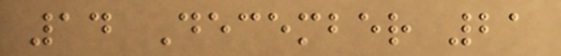14 December 21
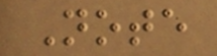Note
